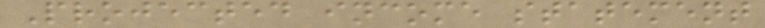Projected income statement
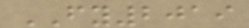FY2019
